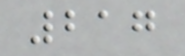217
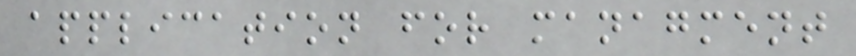application for managment
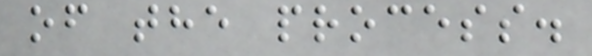of the process.
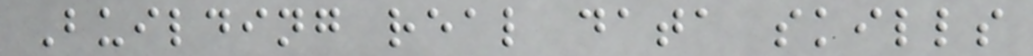Building real data skills
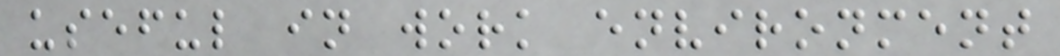useful in work environment
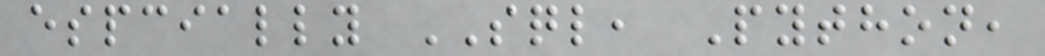espcially SQL, Python,
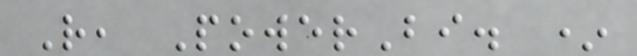R, PowerBi. *
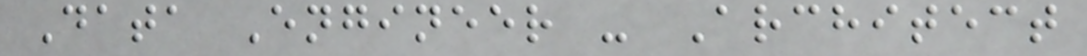Data Engineer - Architect
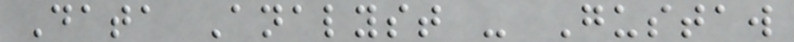Data Analyst - Gustaw
